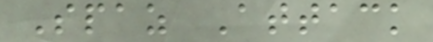Spaz Attack
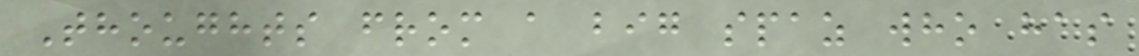Thoughts from a big spaz who has
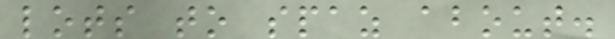lots to spaz about.
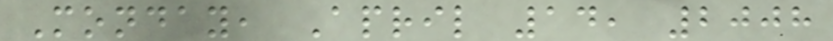Monday, April 14, 2008
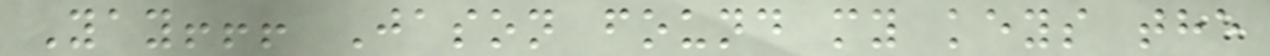Yay!!! Jason found my keys the
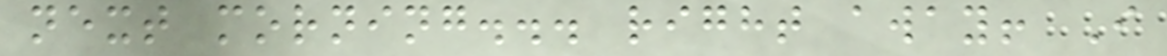next morning... right away! I
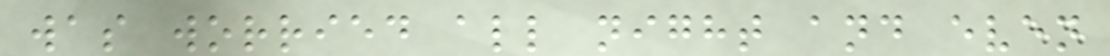was worried all night and even
